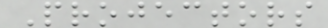Projectors
